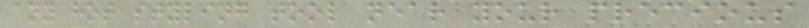any hot styling tool near your precious
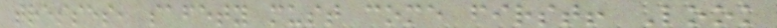tresses, safety must come first! Look
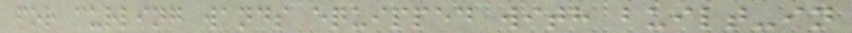for curling wands equipped with built-in
